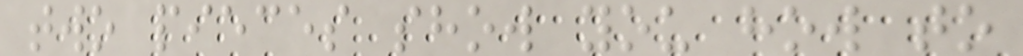two pieces show you how to
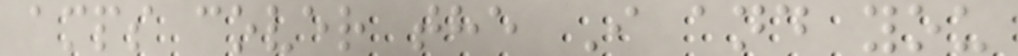amps cover the I and you
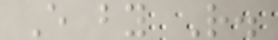E by R.
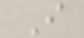I
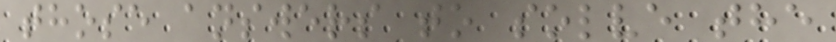those answers to solve the
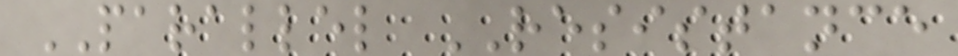PARALLEL RESISTANCE
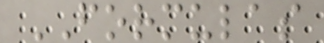FORMULAS
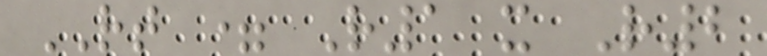RT = R1 x R2
